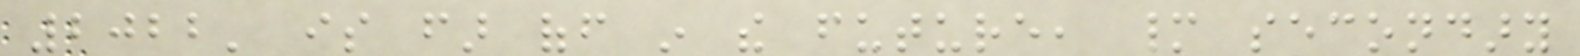2022' is far off in the future, many secondary
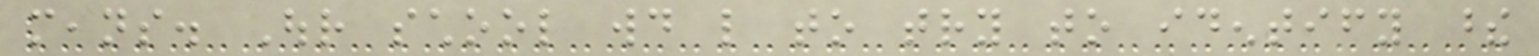means. Our school would like to try to identify these
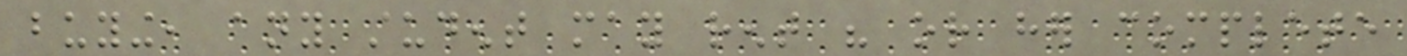buying, any student may rent his or her complete
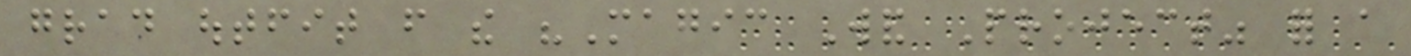grad outfit from the "Magic Wand Project" for a
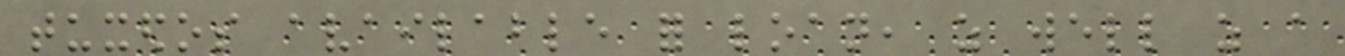tuxedos available for loan, as well as a
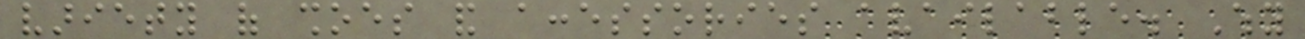variety of shoes and accessories available. Why
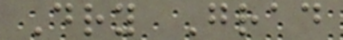Dry Grad
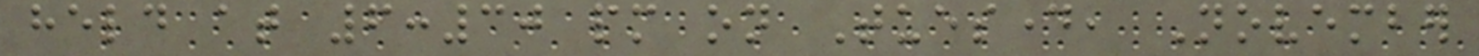held at 6:30 pm on Tuesday, November
